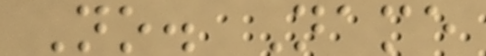No. Name
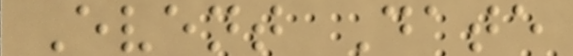Event Date
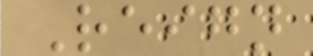Reign
